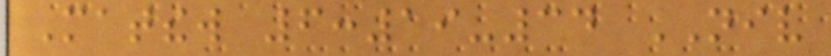Matthew 6:19-34 NIV
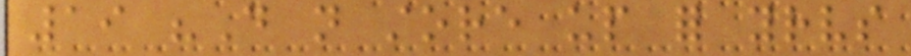19 "Do not store up for yourselves
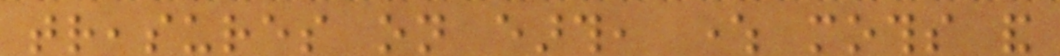treasures on earth, where moths and
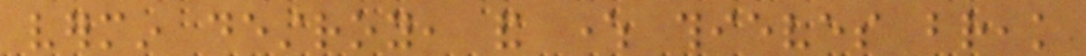vermin destroy, and where thieves break
